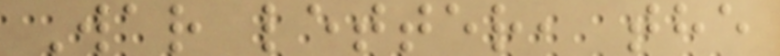War letter, the
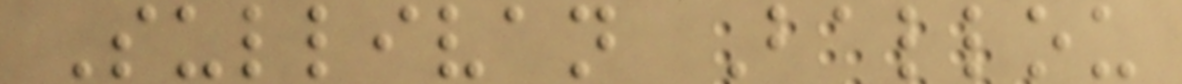Sullivan Ballou
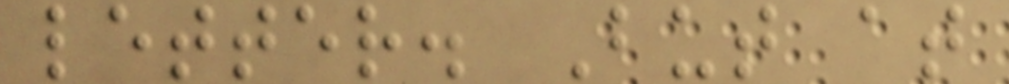letter. But at
